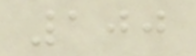100
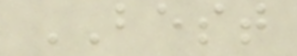BEST
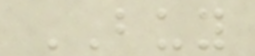BUY
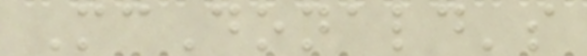McDonald's
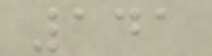141
